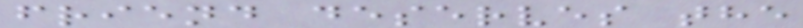friend deserves the
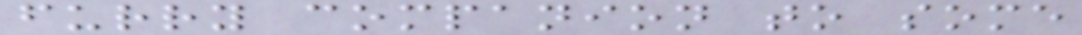furry companion to some
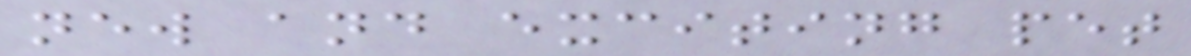new and exciting pet
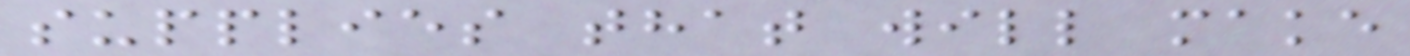supplies that will make
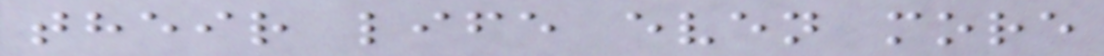their life even more
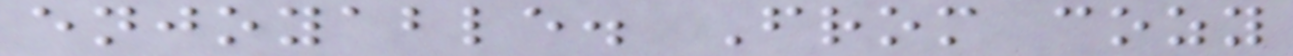enjoyable. From cozy
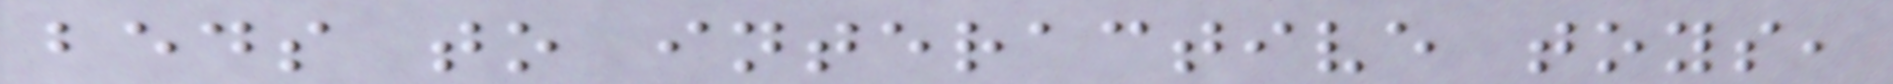beds to interactive toys,
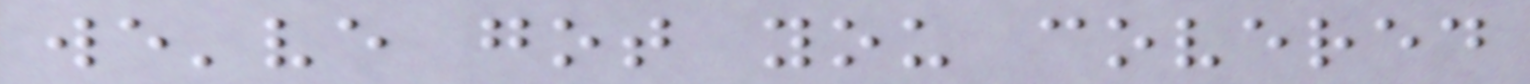we've got you covered
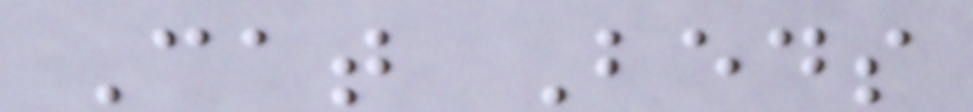Cat Beds
